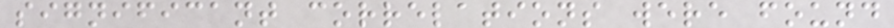significant correlations were found
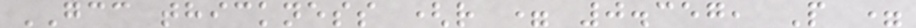GCC thickness (r = 0.357, P =
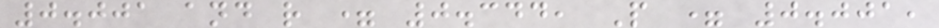0.001 and r = 0.344, P = 0.001,
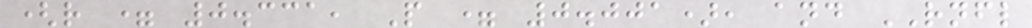(r = 0.331, P = 0.001), and RNFL
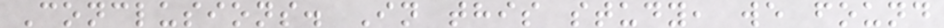Conclusions. In this study, we found
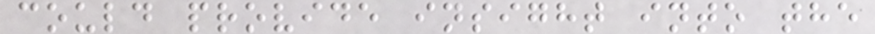could provide insight into the
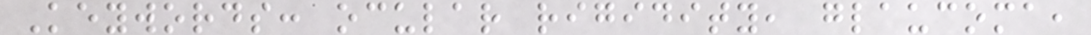Keywords: ocular rigidity, glaucoma,
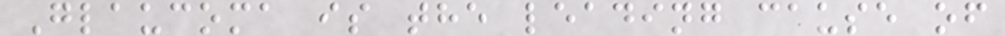Glaucoma is the leading cause of
